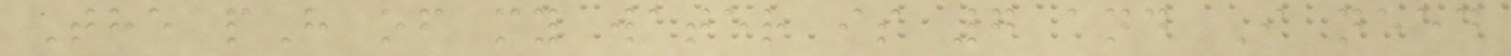The pH of my water is 7 and I need
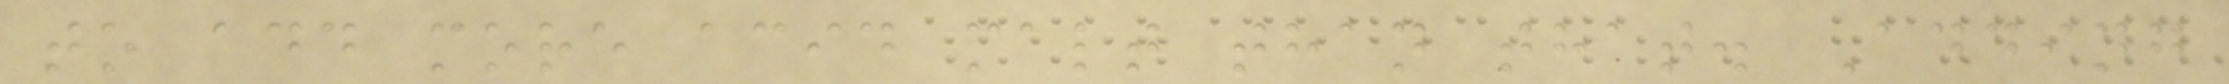to add more acid malt than that. Adding
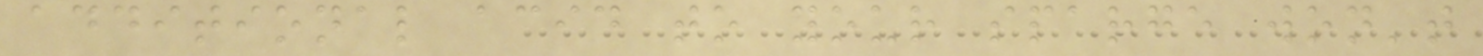additional acid to your sparge won't
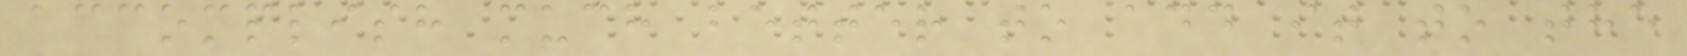accomplish much better to add it to the
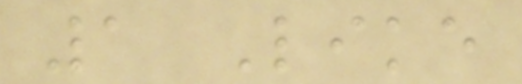1 Like
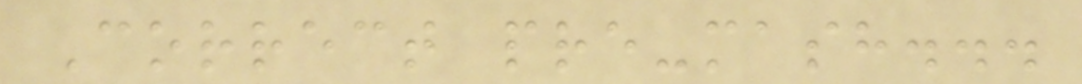Correct pre-mash...
